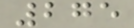275
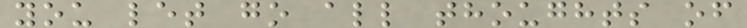you let go all thoughts of
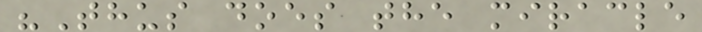"Thus does the miracle
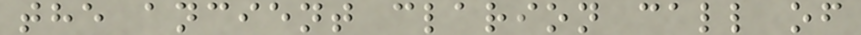the ancient clarion call of
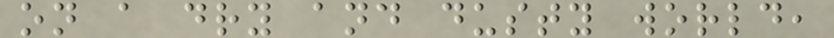on a dry and dusty world,
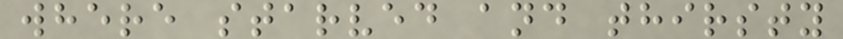where starved and thirsty
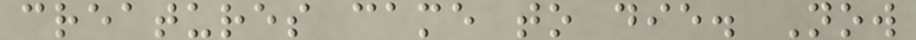creatures came to die. Now
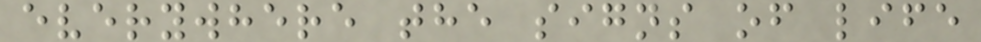everywhere the signs of life
